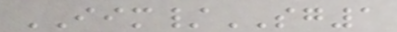IIM/SG1
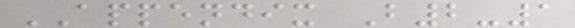APPENDIX B2-1
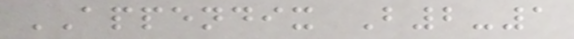APPENDIX B2-1
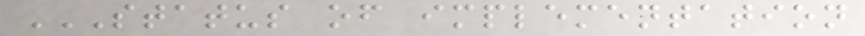STATUS OF IMPLEMENTATION
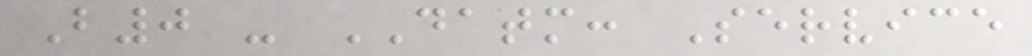B0 - DATM: Service
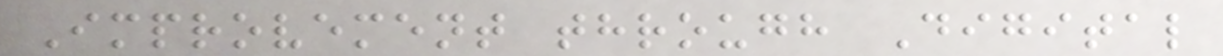Improvement through Digital
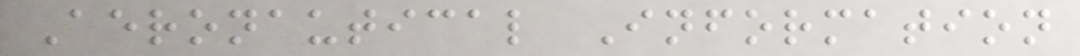Aeronautical Information
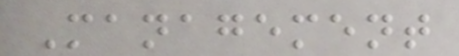Management
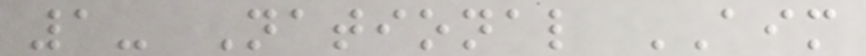1- National AIM
